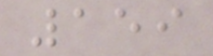159
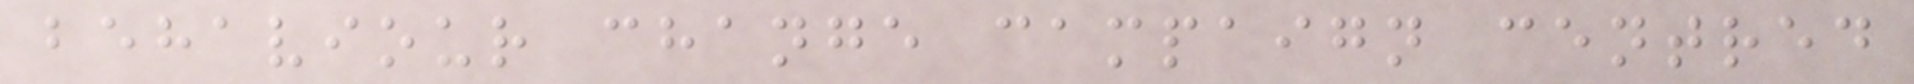behaviour change campaign centred
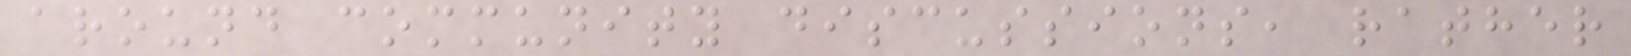around community discussions, rather
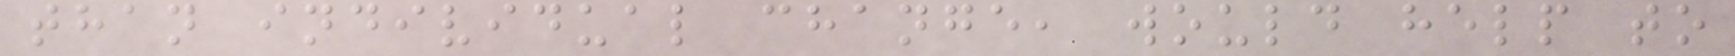than individual change, would help to
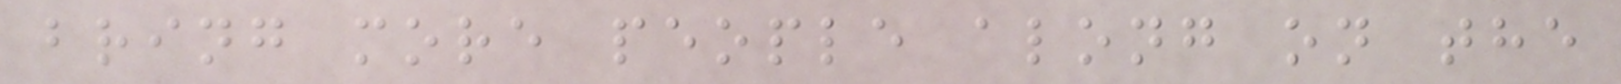bring more people along on the
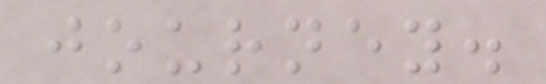journey.
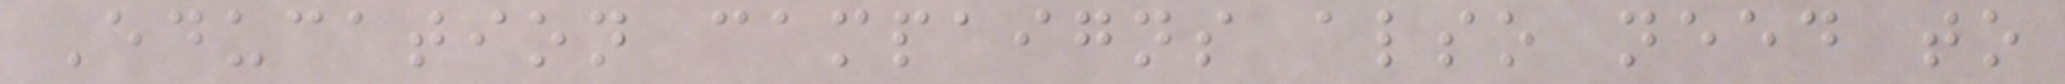Education campaigns also need to
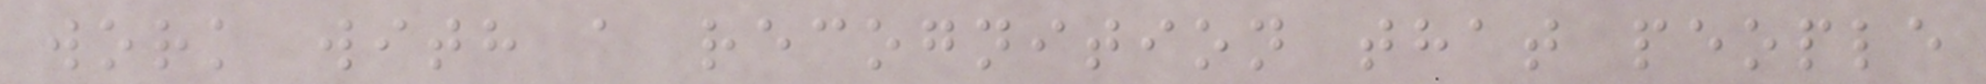work with a recognition that people
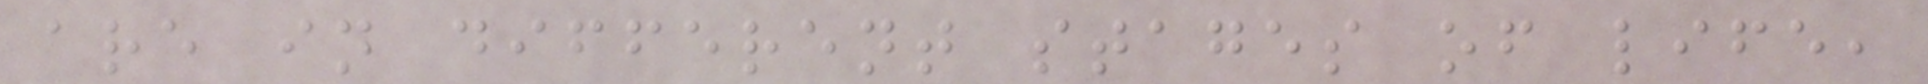are in different stages of life,
